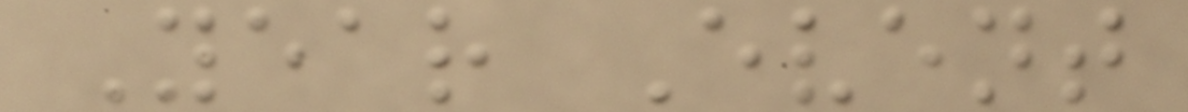Year Event
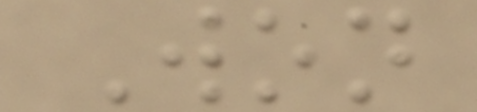Won
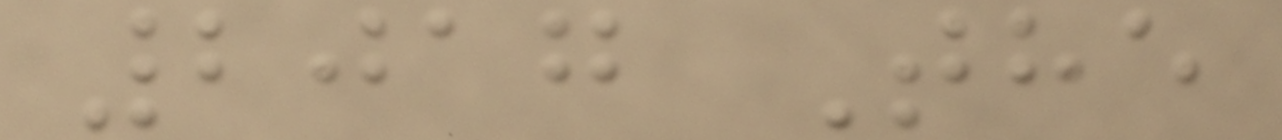2017 The
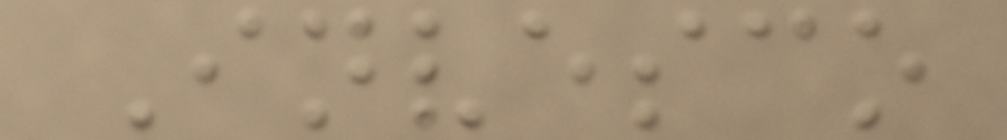Invesco
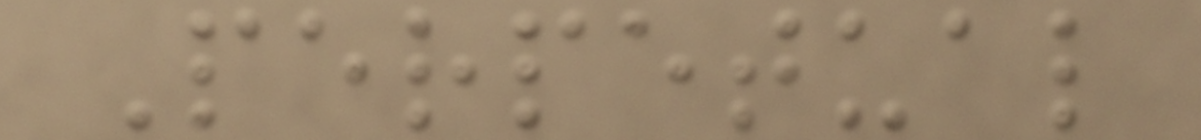Perpetual
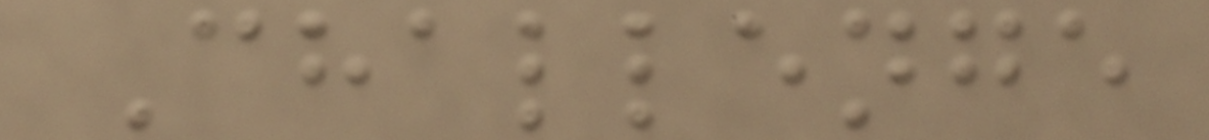Challenge
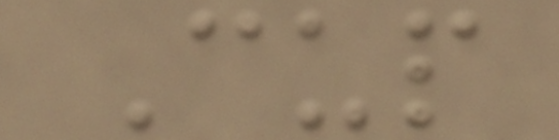Cup
